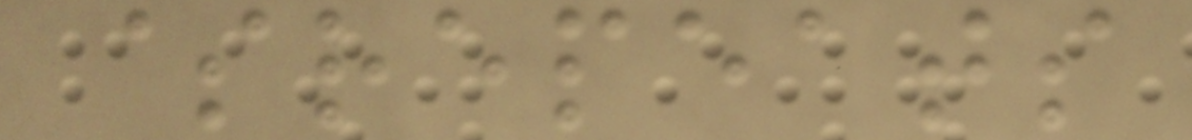$repeats
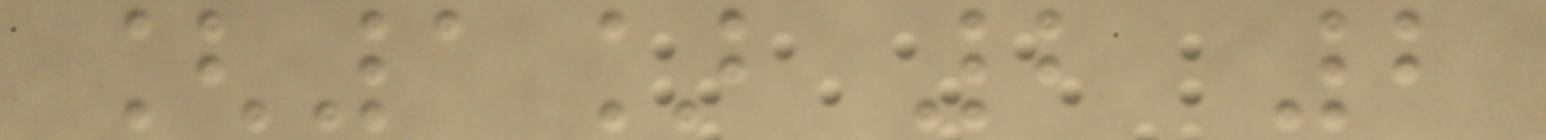[1] 2 2
